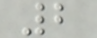2
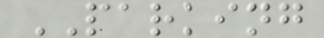PARKING
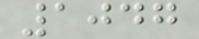1047
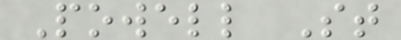Powell St
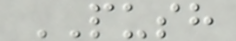PUSH
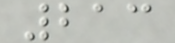213
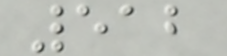512
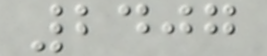2407
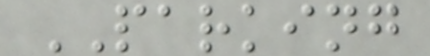PARKING
